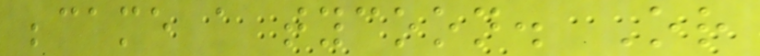became a tycoon. Or
